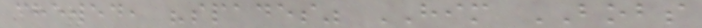chewed, "spades" HIM BOBS
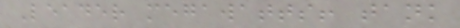Leader megawatts! tank
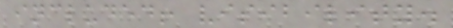included! visibility.
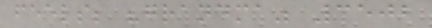feels; "grandma" 3502
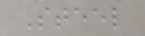Steel
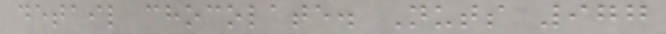detail chocolate. Nuts 977
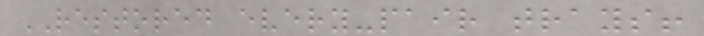RESTORED every-pair trays!
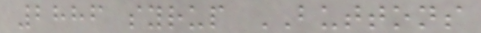2886 syrup BUTTONS
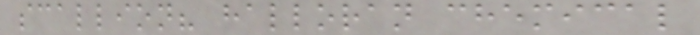scallion? halloran chemical
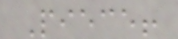Piece!
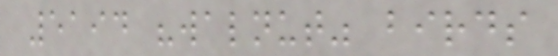5194 "walnut" birds
